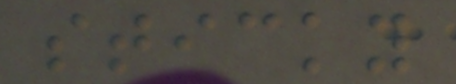sticky
